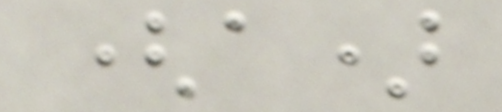(a)
